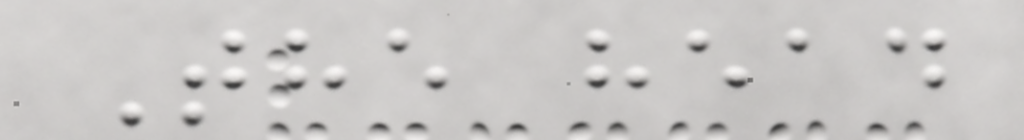The head
